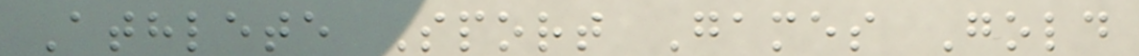Athlete Sport Games Gold
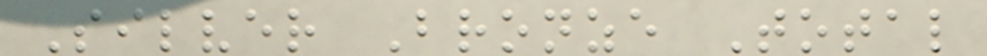Silver Bronze Total
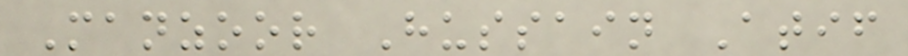Manzoor Hussain Atif
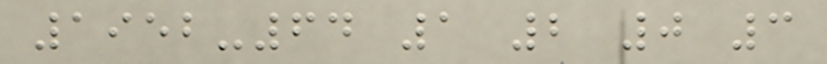1952-64 1 2 0 3
